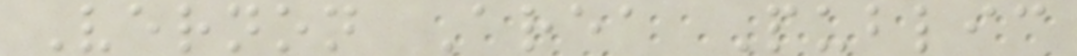Vernon Area Public
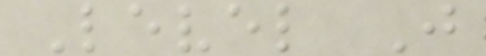Level J
